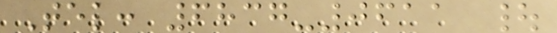Tel: 6837-0611 |
